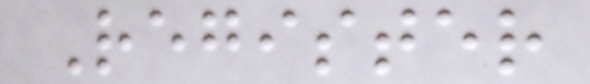Register
